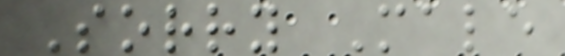Sorry Male
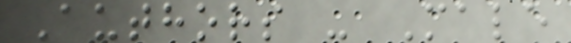Authors - Male
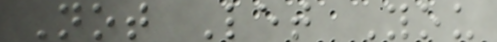Not Let You
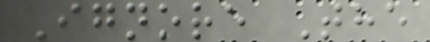Ignore The
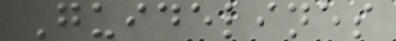Guidelines
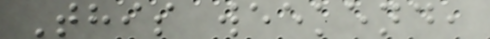This weekend,
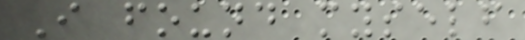I found myself
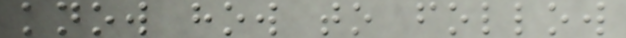know how to follow
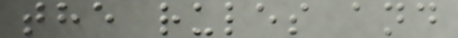the rules and
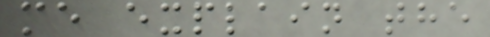me explain the
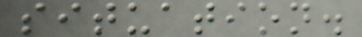situation.
